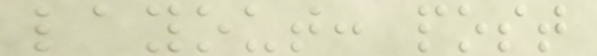layout: post
